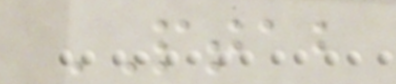PTAB
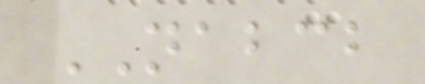NABCB
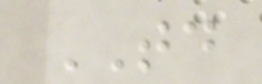TD
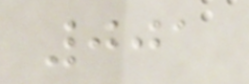001
